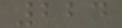224
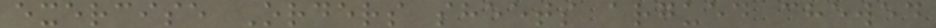exercise Orders sheets argued chewed
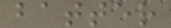batter
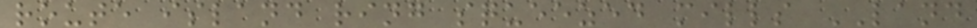route island ring squeezed mills LAND
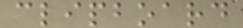clipboard
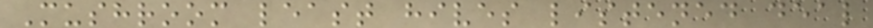Mushroom least hives listened deal
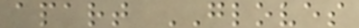apart GLOVES
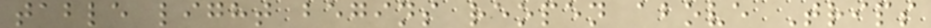table light begins reopen above Trips
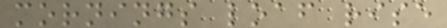mornings loaf rise
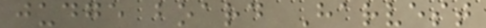judge board Harvest
